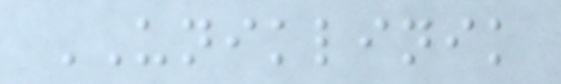UNIKLINIK
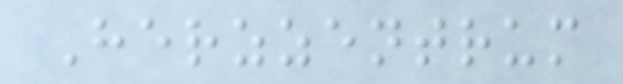Herzzentrum
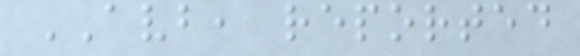AVB, reported
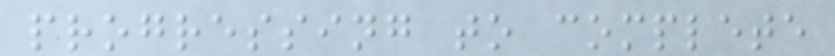progressing to complete
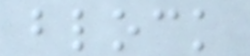block
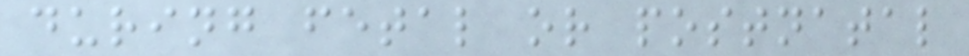during fetal or postnatal
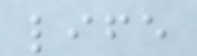life
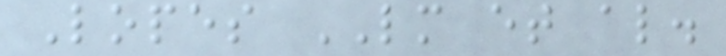Lopes LM et al.
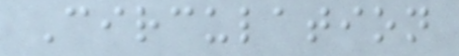Circulation
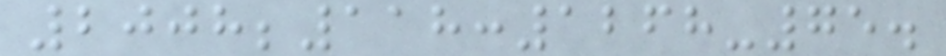2008;118:1268-75.
